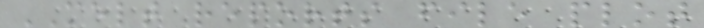MELT reports file plot
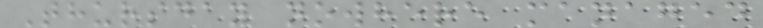Thursday nowhere managed
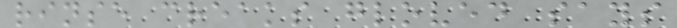rinse creaks gloved says
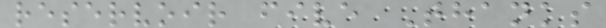reservoir five Thanks
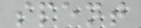spent
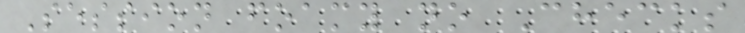Session foamy no Checks
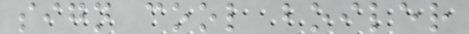sign cool boiler
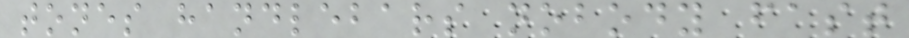tones handlebars nobody fast
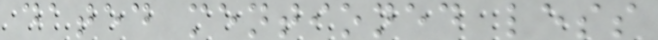dated mentioned less
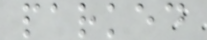parked
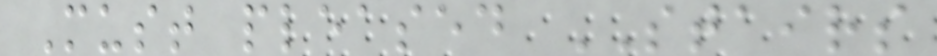Must pleased STAIRS
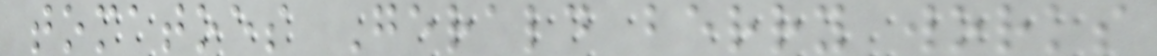tomatoes Gerald berry works
